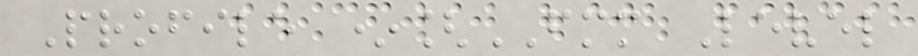Profile *[FMM Level
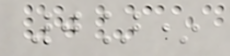0]*
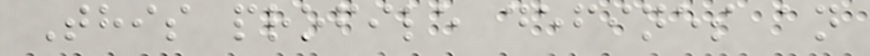This profile defines an
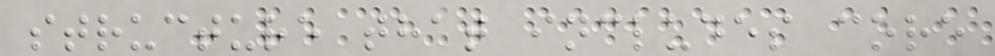structure that includes core
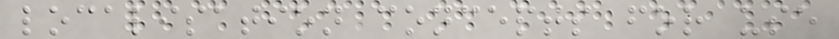localisation concepts for use
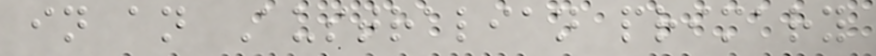in an Australian primary
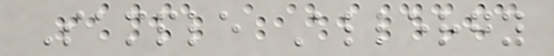Sample Allergy
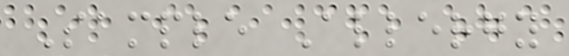Sample Allergy
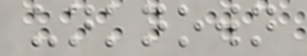unknown
